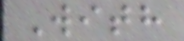With
